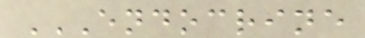ENDOCRINE
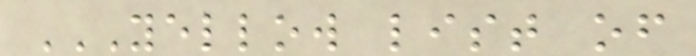YELLOW LIST OF
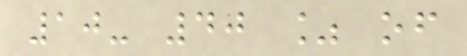10- 40 % of
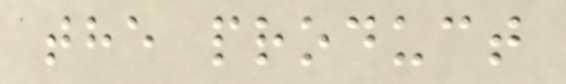the product
